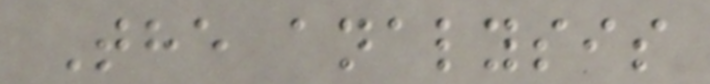The analysis
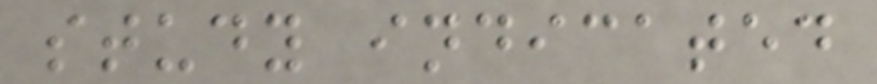study indicated
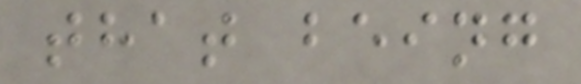that being
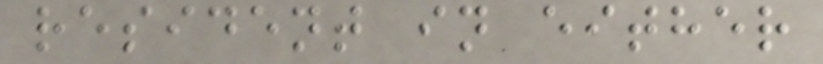resident in either
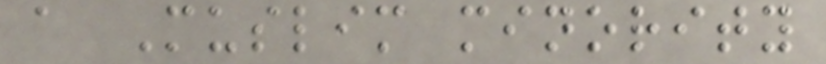a Muslim minority
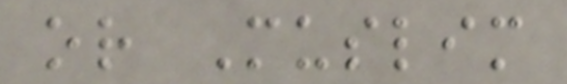or Muslim
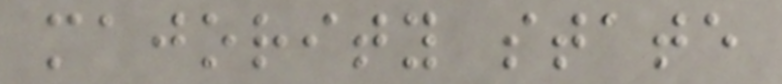majority state
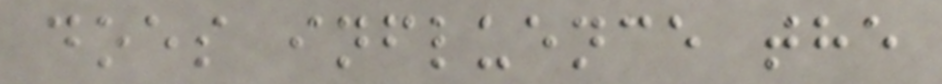does influence the
